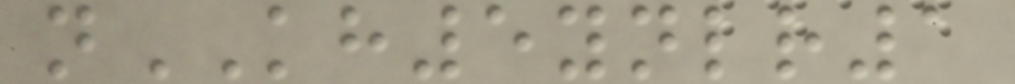nKH5ynlr1
